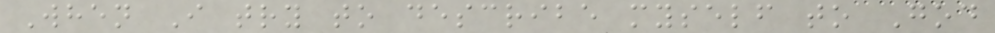When I try to describe myself to God
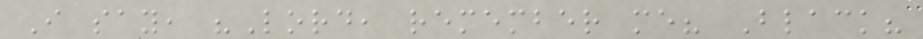I say, "Lord, remember me? Black?
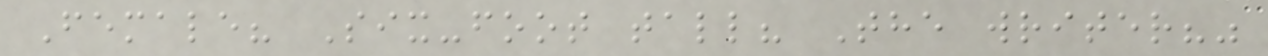Female? Six-foot tall? The writer?"
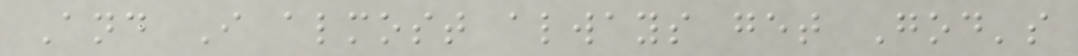And I almost always get God's
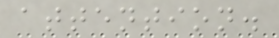attention.
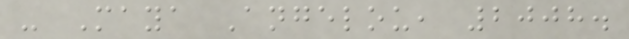- Maya Angelou, 2008.
